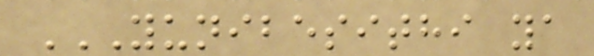YUNIBESITHI YA
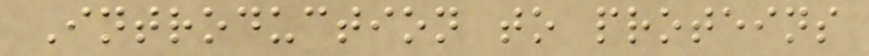Introduction to proteins
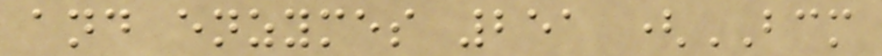and enzymes 251 (BCM
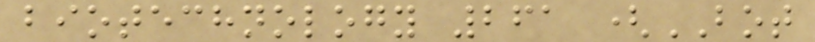biotechnology 261 (BOT
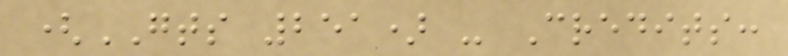(GTS 251) - Credits:
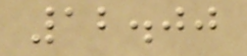12.00
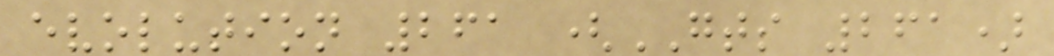evolution 261 (GTS 261)
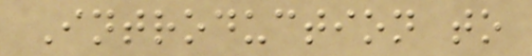Introduction to
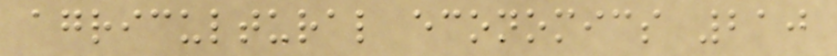agricultural economics 210
